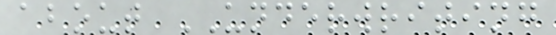about UNDERWRITING
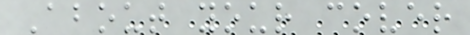About your cover
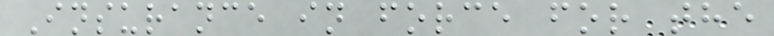Insurance in force for the
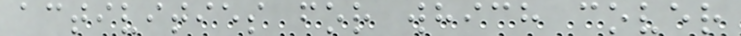activities for which cover
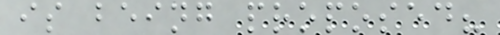is being proposed?
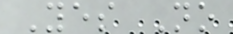Yes No
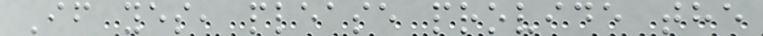If yes, please provide the
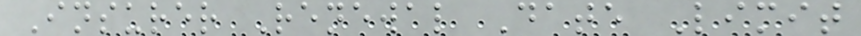Insurer Renewal Date Limit
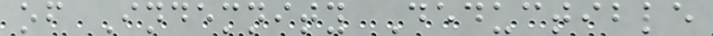of Indemnity Deductible
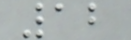12
